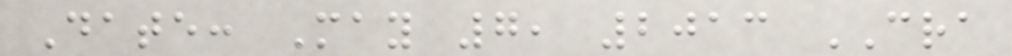Date: May 7, 2013 CRA
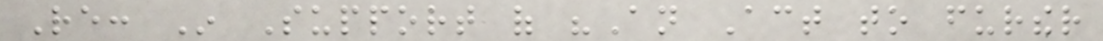Re: In Support of "An Act to further
